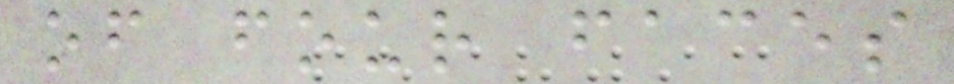of four faces
